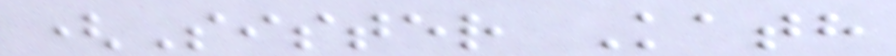(Sister Kath
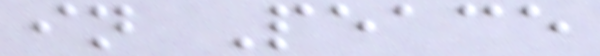in Peace
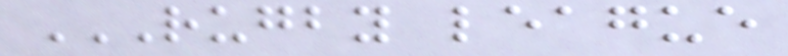RUGBY LEAGUE
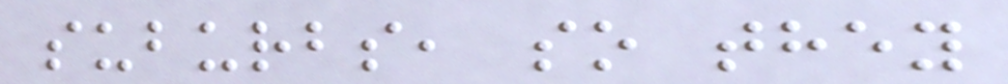suburbs, so they
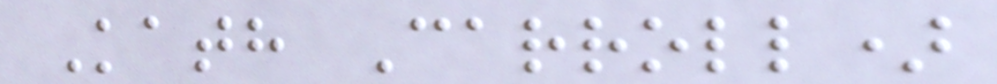Kath Carroll)
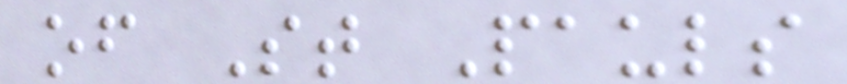of St Pauls
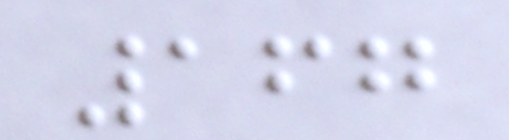167
